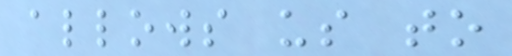allows us to
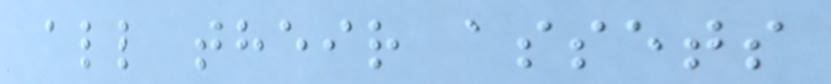all their assets
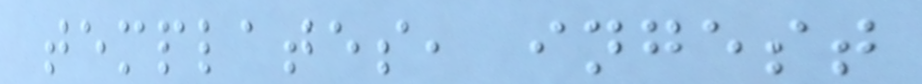templates, ingest
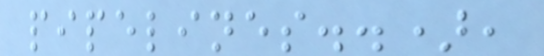pipelines..),
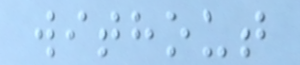without
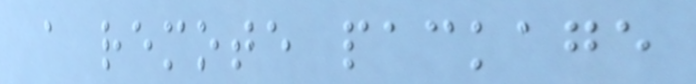a remote package
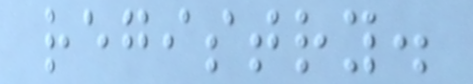registry.
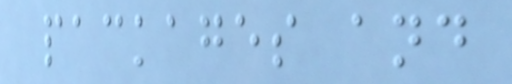packages and
